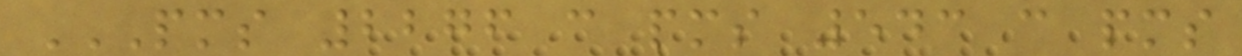PMS 2276 C PMS 543 C PMS
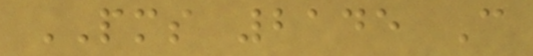PMS 2145 C
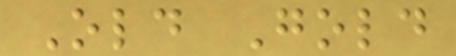Old Gold
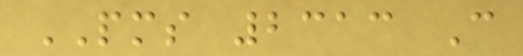PMS 2313 C
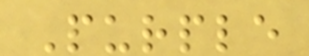Purple
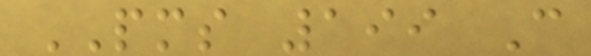PMS 199 C
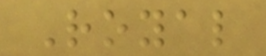Royal
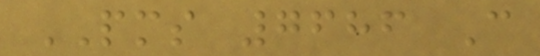PMS 7686 C
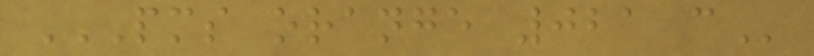PMS ORANGE 021 C
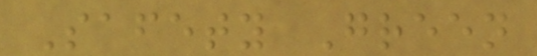Safety Green
